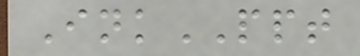InkPPT
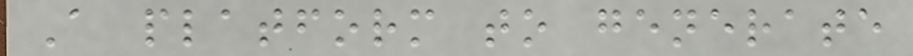A platform to generate
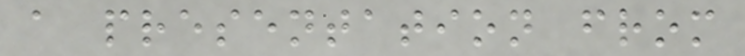a presentation from
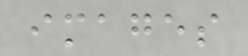images
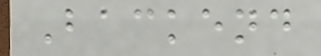Backend
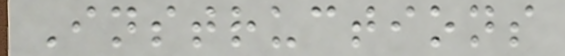Instructions
